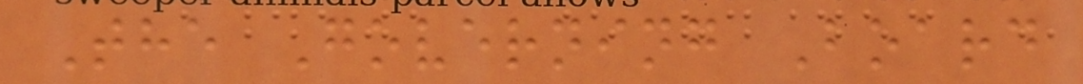The Governing Board
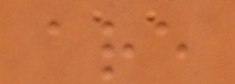are
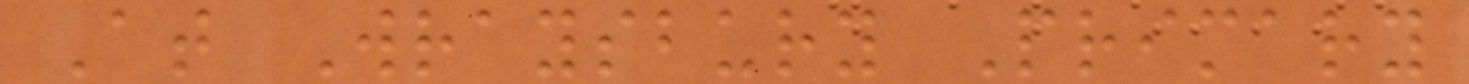At Wraysbury Primary
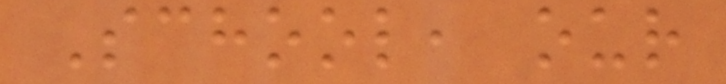School, our
